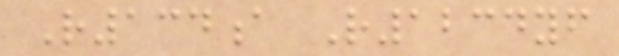R134a R1234yf
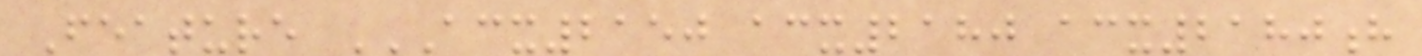Feature ACX2150 ACX2180 ACX2180H
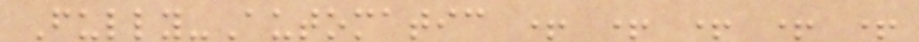Fully-Automatic + + + + +
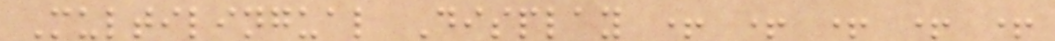Multilingual Display + + + + +
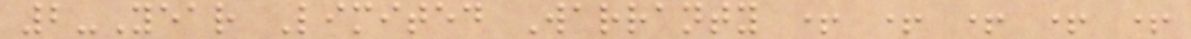2-Year Limited Warranty + + + + +
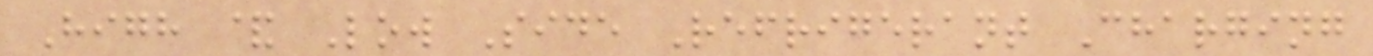High & Low Side Refrigerant Charging
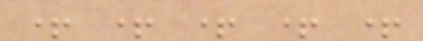+ + + + +
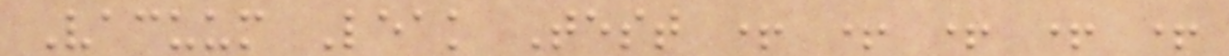Vacuum Leak Test + + + + +
